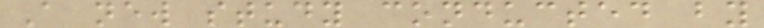A new study conducted by
